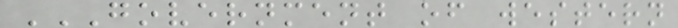GOVERNMENT OF WESTERN
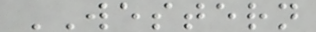WESTERN
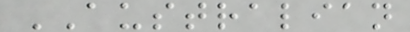AUSTRALIAN
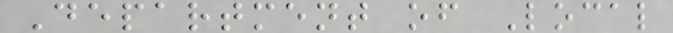Department of Local
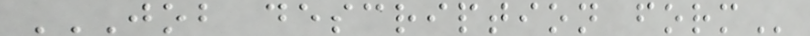JOB DESCRIPTION FORM
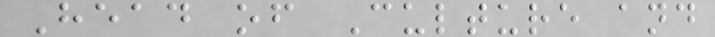Head of Culture and
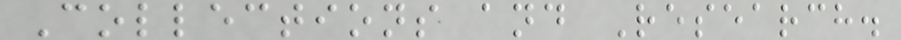Collections and Research.
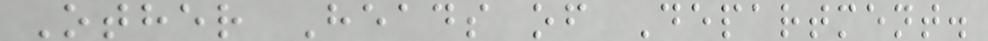Other Heads of Department.
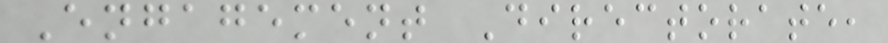Engagement Directorate,
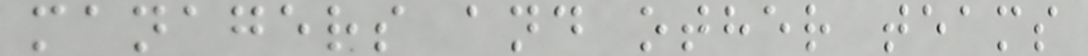managers and other teams
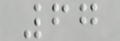67
